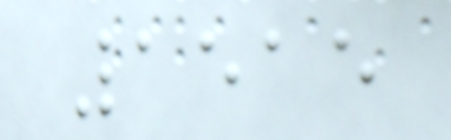1515
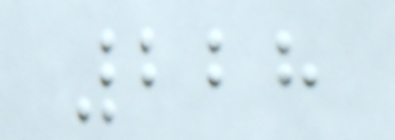228
